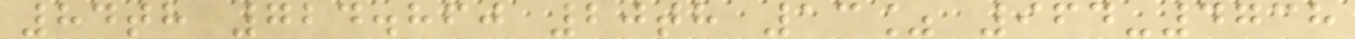84th 724.860 20th 13% 964-4738
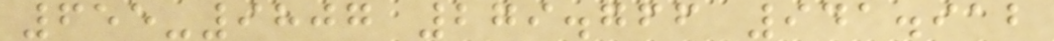655-9807 279.766 941.912
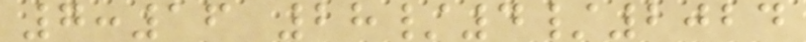7:16 28/4/2024
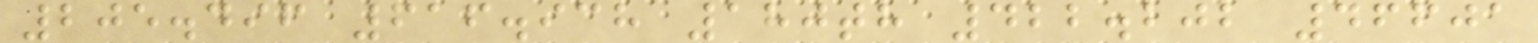205.496 616.938 180th 422.202 46601
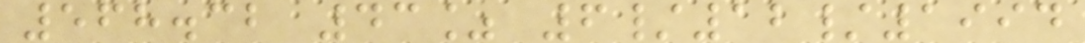568.32 43% 6/12/1994
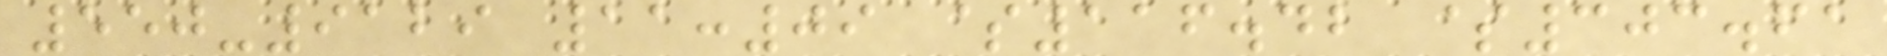550-9129 11:09 $116.42 $303.61
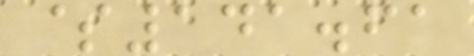$141.61
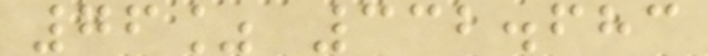76% 332.683
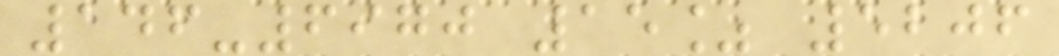146-6970 15% 5206
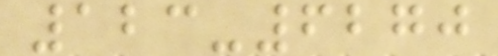123-6270
